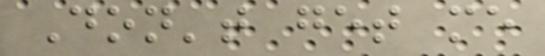Don't get me
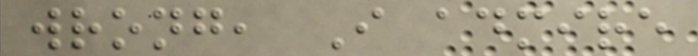wrong, I admire
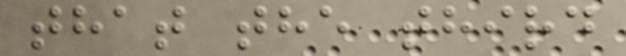that the third
